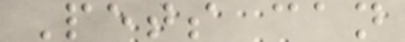Pets can
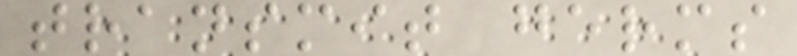transmit germs
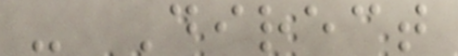- Direct
